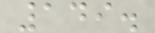149.
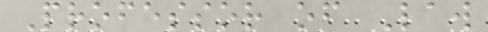Professor of Law
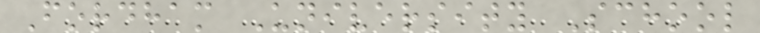Fordham University School
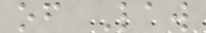of Law
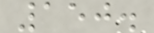150.
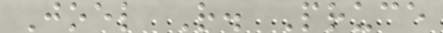Joel R. Pruce
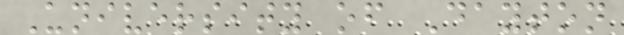University of Dayton
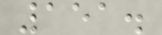151.
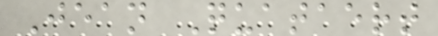Jean Quataert
